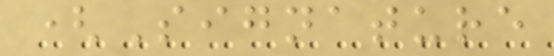(Signature
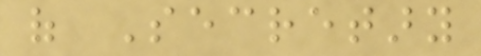of Secretary
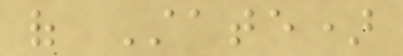of State)
